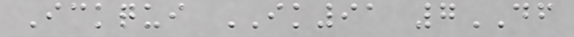Ickqui IK91 7DF
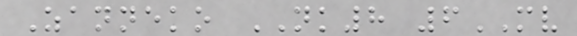Zanneko NK8 6MV
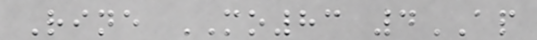Rine MO83 4AP
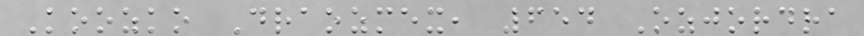Koozko Draozmex, 654 Ozjordra
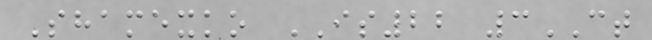Shamexko IS22 3CT
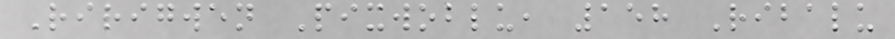Ririgwen Pixwoblu, 158 Ribalu
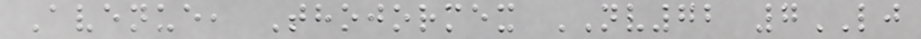Avenue, Thojormex NV72 7LJ
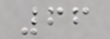66
